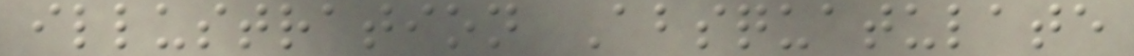illustration Absquatulate
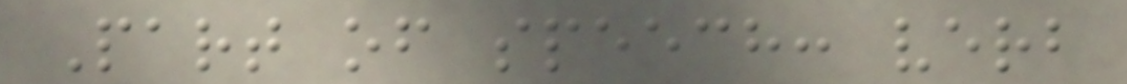Part of speech: verb
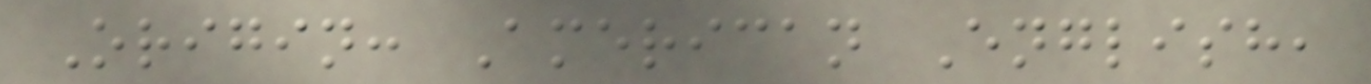Origin: American English,
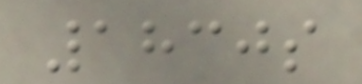1830s
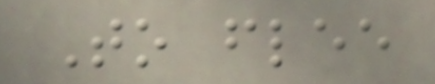To flee
